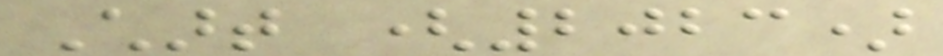Chart (2023)
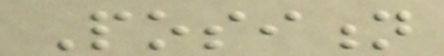Position
